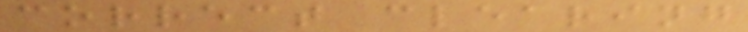correct clearing
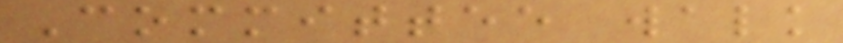Committee walk
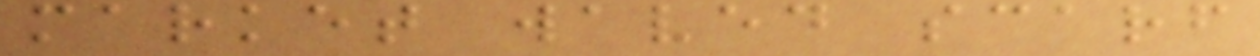market waved scarf
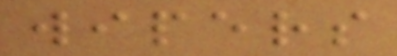wipers
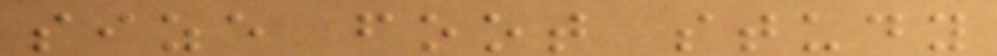size foot study
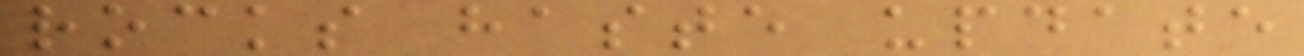rocks haste update
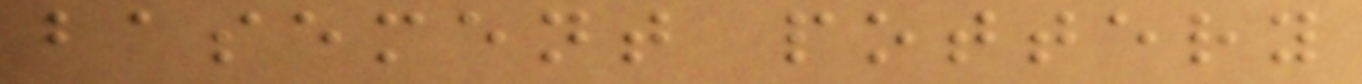basement pottery
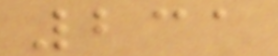231
